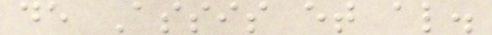de Assis et al.
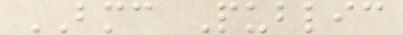BMC Public
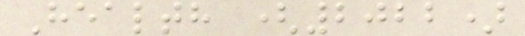Health (2022)
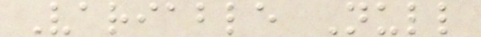Variable Null
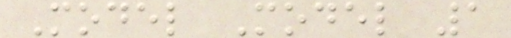Model Model 1
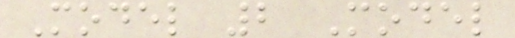Model 2 Model
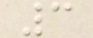3
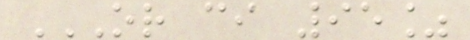OR CI 95%
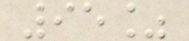95%
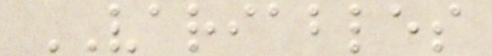VARIABLES
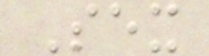Sex
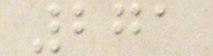271
